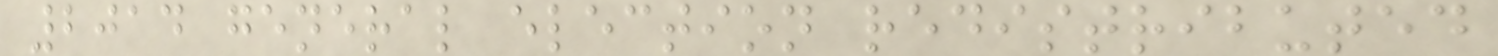2014 general election redistributed
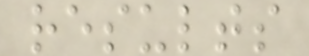results
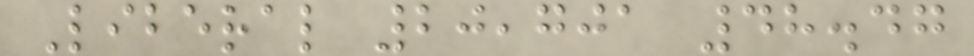Liberal 20,701 48.47
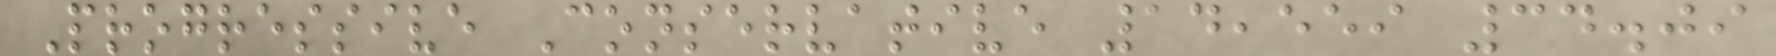Progressive Conservative 14,559 34.09
